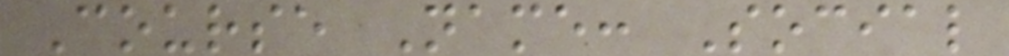Course Name: Social
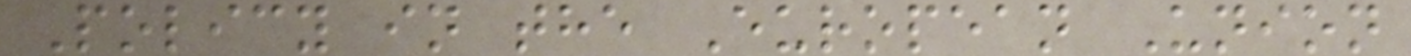Policy in the European Union
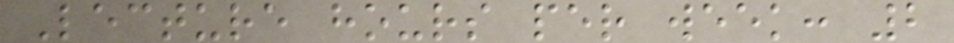Lecture hours per week: 2
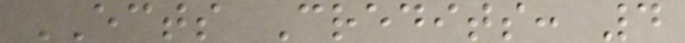ECTS Credits: 4
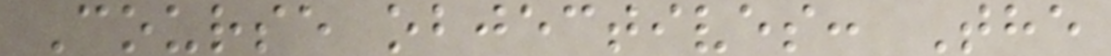Course objectives: The
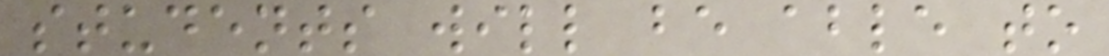students will be able to
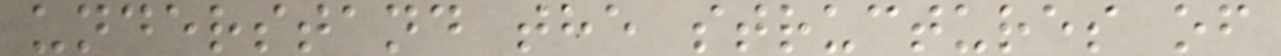understand the structures of
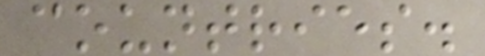countries.
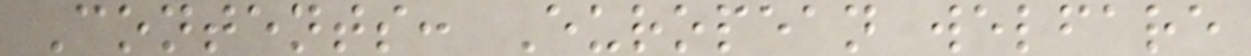Contents: European welfare
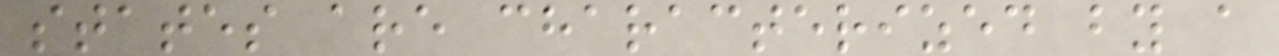states are characterized by a
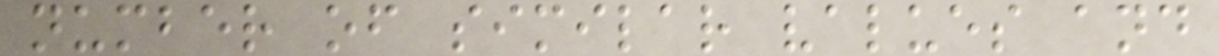number of similar values and
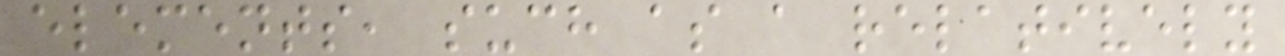elements, such as a relatively
